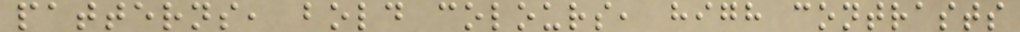patterns, bold colours, high contrasts
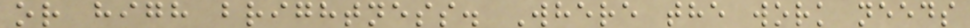or high brightness. Where the work needs
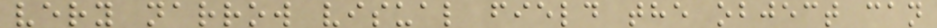very narrow visual field the object can
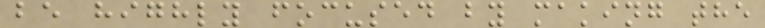be highly focused by making the
